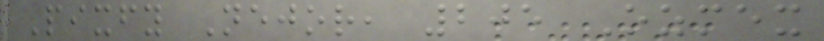Pixfy Nejor, 205 Ozmex
